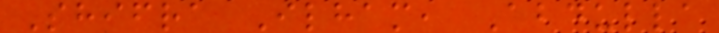Shifra Ilham, Abdulla
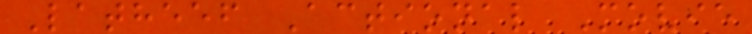Latheef Actional Movie
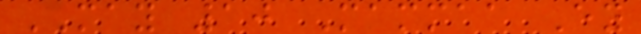MAY 10 Mammaa Ey
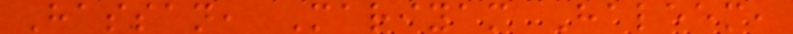Hassan, Mariyam Haleem,
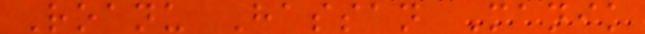Roanu Hassan Manik
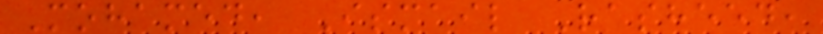Mohamed, Ismail Rasheed,
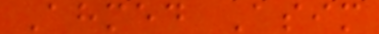Ahmed Asim
